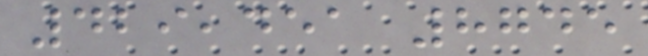429,451 8745
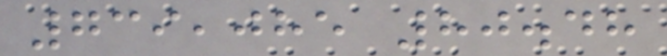739,085 80.48
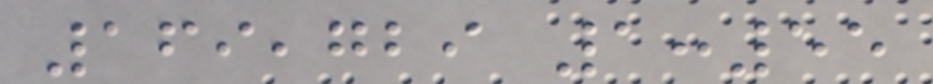169,729 1:55
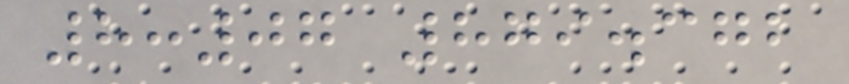8:07 879.372
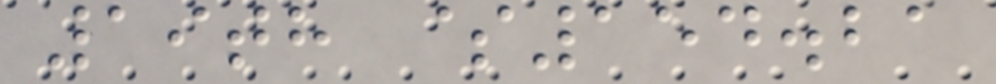19th $154.21
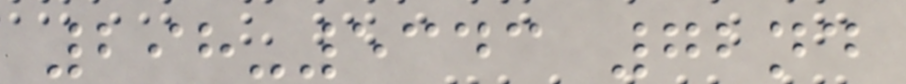298-5343 72nd
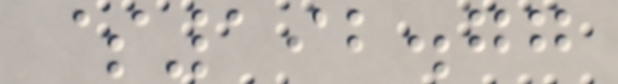$192.77
